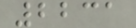2231
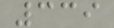339
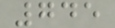745
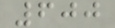600
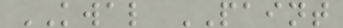KWAL PAINT
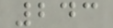243
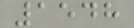1548
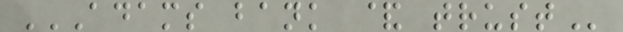ADAMS BANK & TRUST
